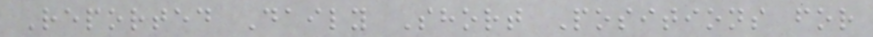Reported Daily Short Positions for
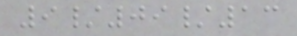9/09/13
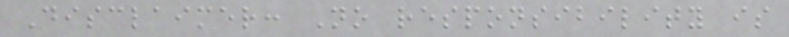Disclaimer: No responsibility is
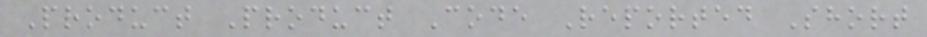Product Product Code Reported Short
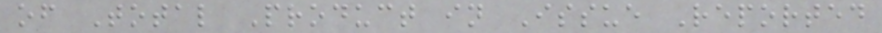of Total Product in Issue Reported
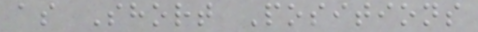as Short Positions
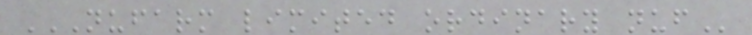NUFARM LIMITED ORDINARY NUF
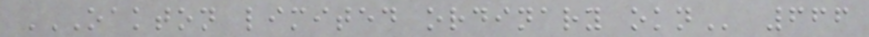OAKTON LIMITED ORDINARY OKN 666
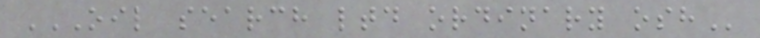OIL SEARCH LTD ORDINARY OSH
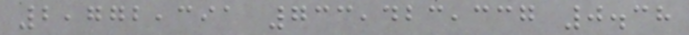2,772,391 733,423,337 0.38
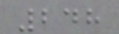248
